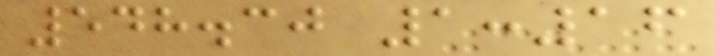548.30 1:16
